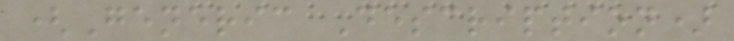(Generic Description)
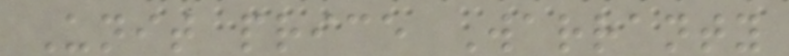Unit price Warranty
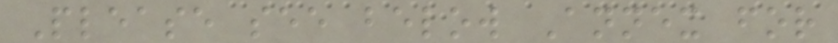Please see below Annex for
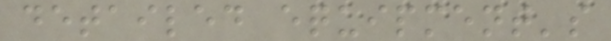detailed equipment's
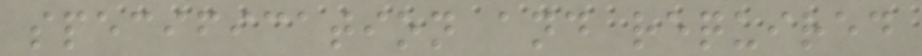specification and required
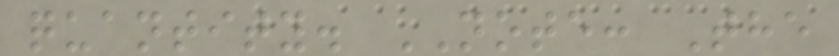quantity. NOTE: The
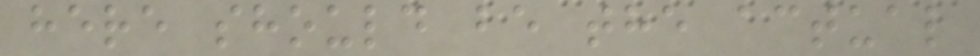here should be the actual
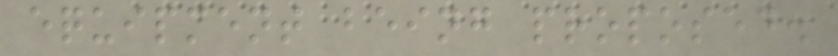equipment being proposed.
